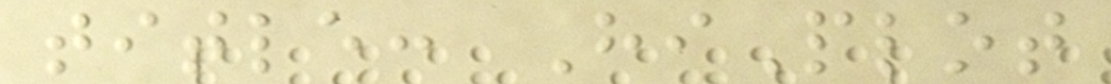title: HiPlot
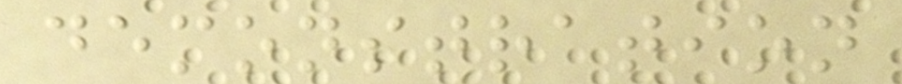demonstration
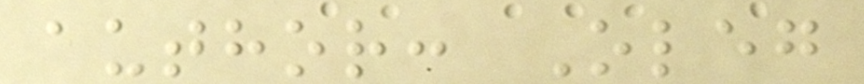author: Oleg
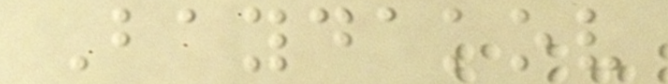Baydakov
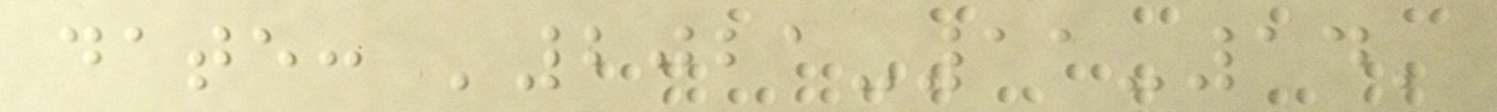date: '2021-11-14'
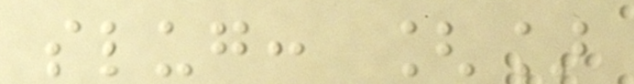slug: []
